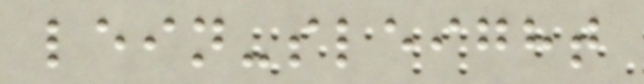lein-sleight
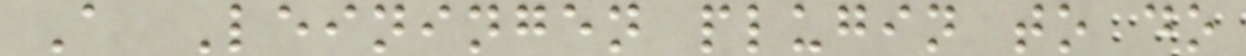A Leiningen plugin to do
